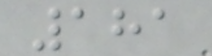181
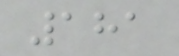181
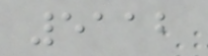5112
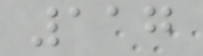117
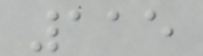115
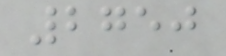2750
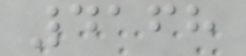4168
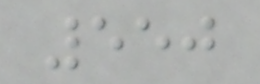550
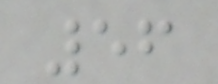56
